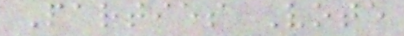Parties Vote
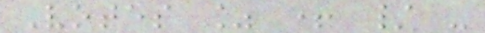Votes % + / -
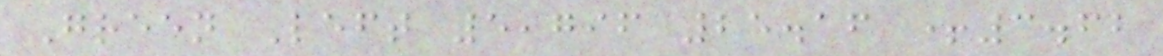Green Left 5,796 25.16 +3.62
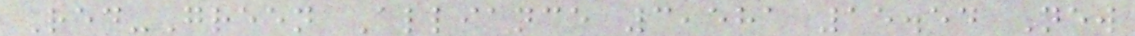Red-Green Alliance 3,581 15.54 New
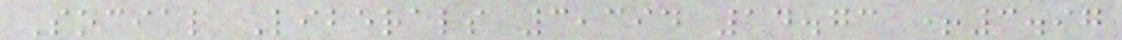Social Liberals 3,394 14.73 +3.97
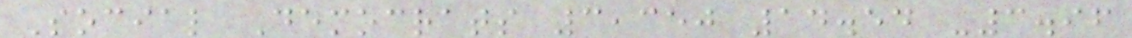Social Democrats 3,350 14.54 -3.96
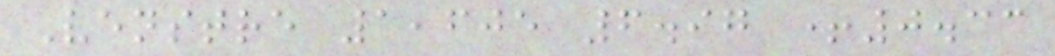Venstre 1,605 6.97 +0.33
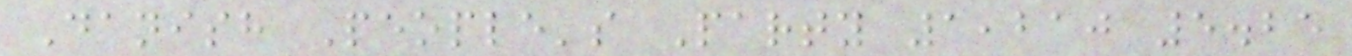Danish People's Party 1,210 5.25
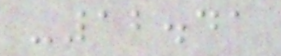-12.41
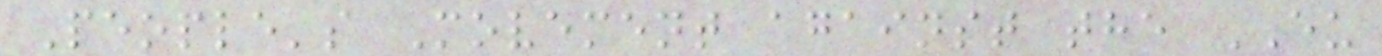People's Movement against the EU
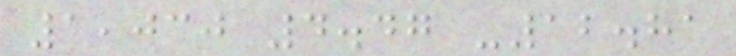1,030 4.47 -12.81
